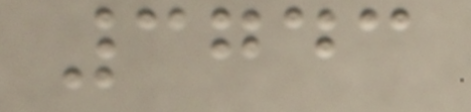3743
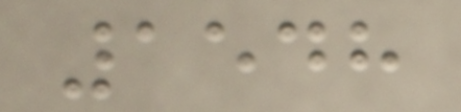1548
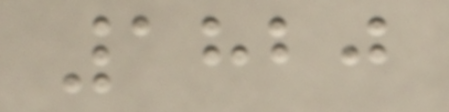1820
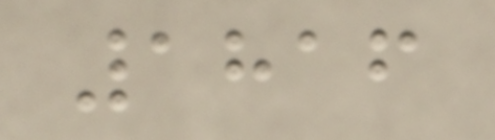1816
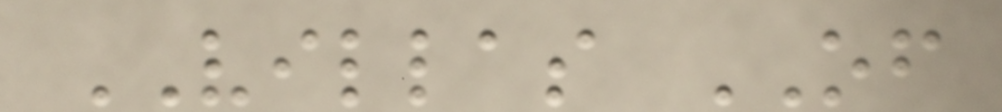VILLAS OF
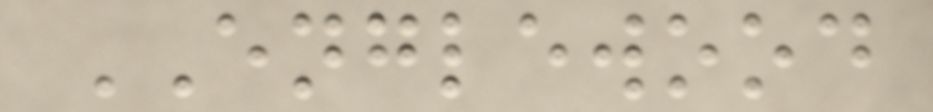ENGLEWOOD
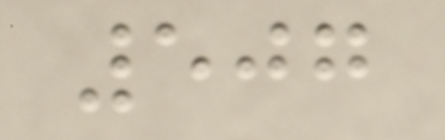507
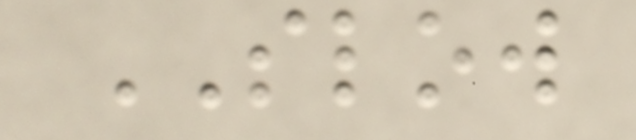SLOW
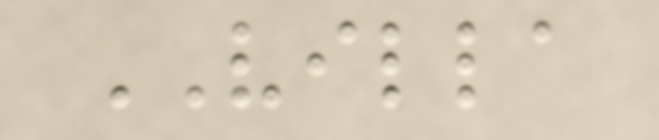VILLA
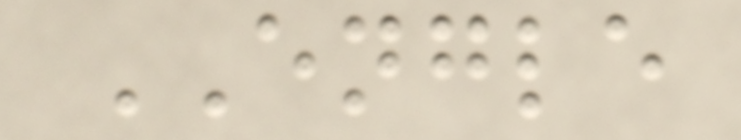ENGLE
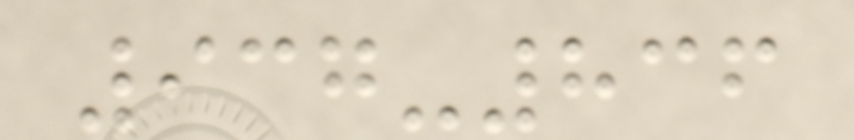937-836
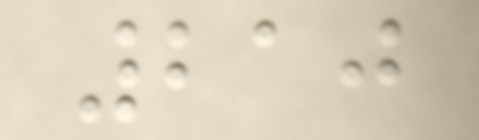210
